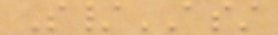S/ASST
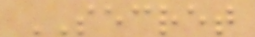SECRET
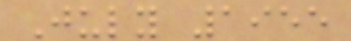July 1955
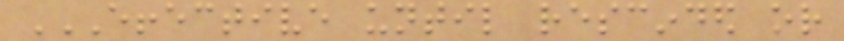EFFECTIVE UNTIL RESCINDED OR
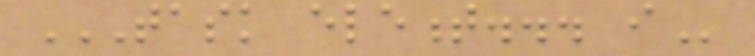TASK ELEMENT... I
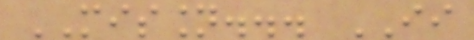MISSION... II
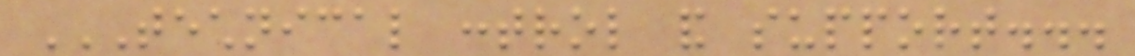TECHNICAL CONTROL AND SUPPORT...
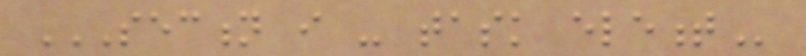SECTION I - TASK ELEMENT
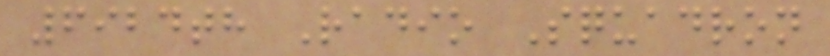6924th Radio Squadron
